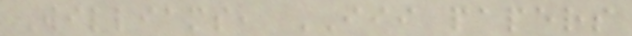Williams, III papers
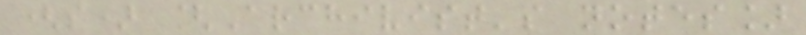(s) [Archivist's notes]
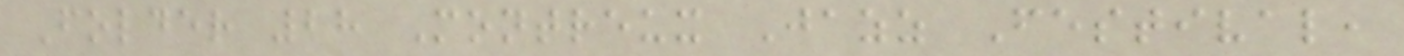Folder 28 Montreux Jazz Festival,
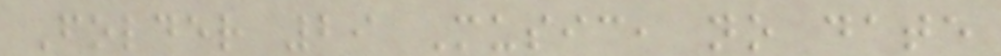Folder 29 Music, no date
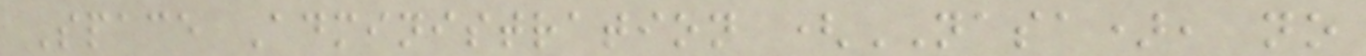Space Administration (NASA), no
